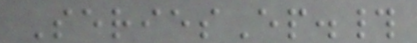SeriesEp.#
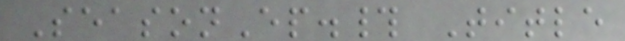SeasonEp.# Title
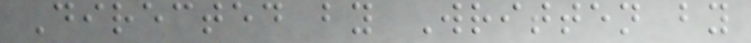Directed by Written by
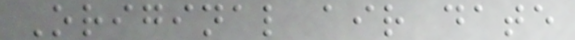Original air date
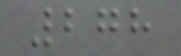278
